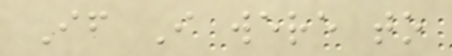If I were to
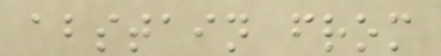abstain from
